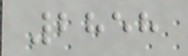2858
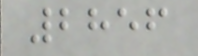2856
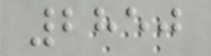2850
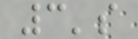3's
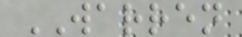WARREN
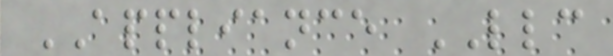APPLIANCE LLC
